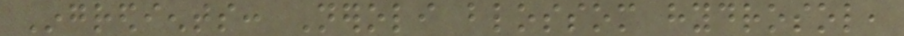Ingredients: Neroli blossom hydrosol,
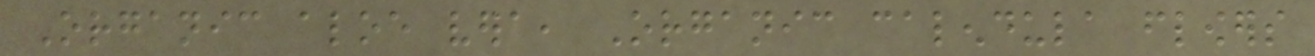Organic aloe vera, Organic calendula flowers
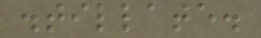distillate.
